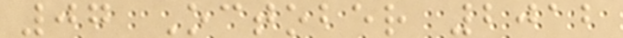07 October 2012
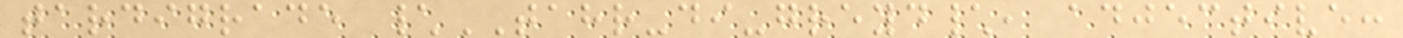tardigrade \TAHR-di-greyd\, adjective:
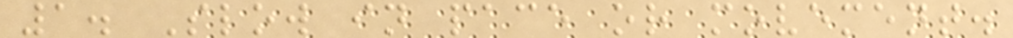1. Slow in pace or movement.
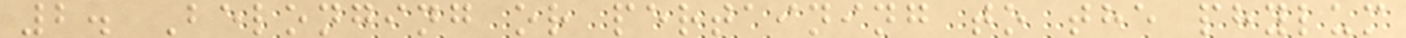2. Belonging or pertaining to the phylum
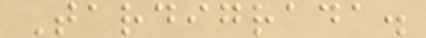Tardigrada.
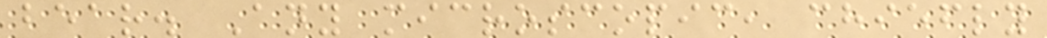bear. Any microscopic, chiefly
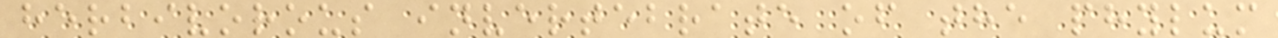herbivorous invertebrate of the phylum
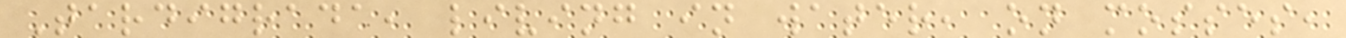Tardigrada, living in water, on mosses,
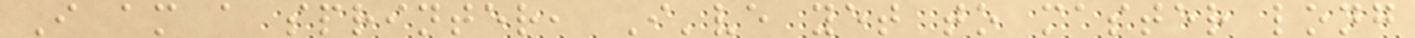I am a sprinter, I've yet to master long
